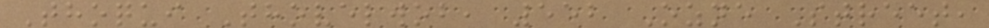Thoqui Thovelwob, 552 Ozne Street,
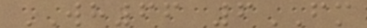WH66 6FM
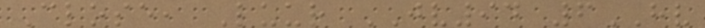Close, Luur JV94 6HV
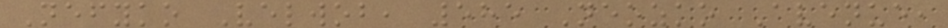Nefyko Velwob, 585 Neozko Avenue,
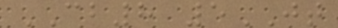CB8 5JT
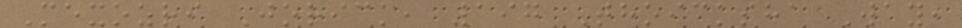Mexozri Jorick, 197 Thoicksha Way,
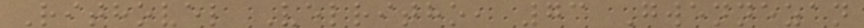Rithovel Velritho, 73 Gwennezan
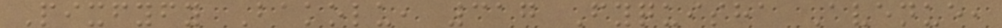Pixfyfy Bakolu, 317 Fyquisha Avenue,
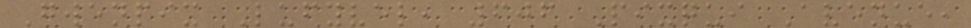Gwenpix Lufyvel, 606 Pixqui Avenue,
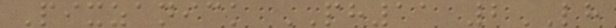Pixzanick PH11 2LH
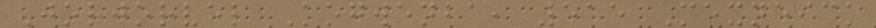Jorjorvel Kogwenba, 515 Mexneick
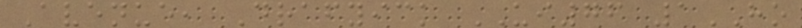Avenue, Drafyick UI76 1HO
